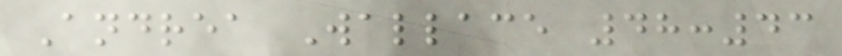Andrea Wallace 48:43
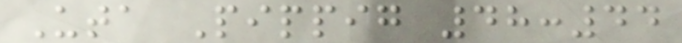Uta Pippig 48:44
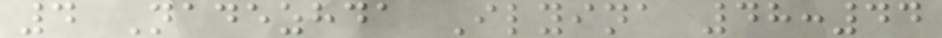4 Nadezhda Ilyina 48:44
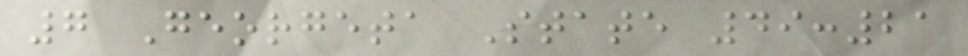7 Georgeta State 49:21
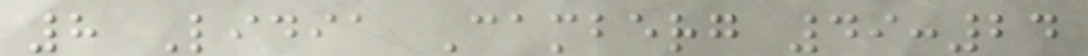8 Lidia Camberg 49:24
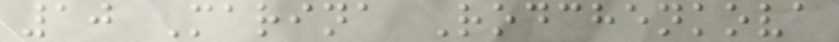10 Marina Rodchenkova
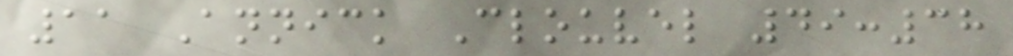11 Annick Clouvel 49:38
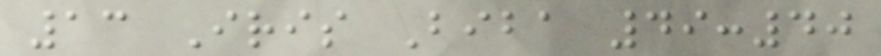13 Iris Biba 49:40
